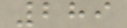289
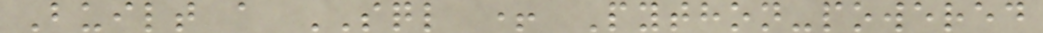Built a SQL + Python-powered
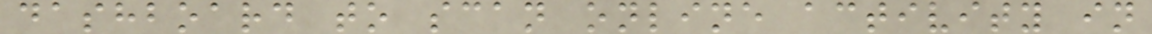dashboard to scan online activity in
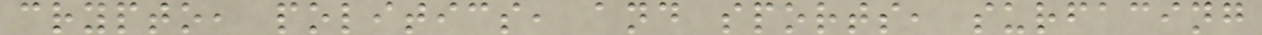crypto, politics, and sports, surfacing
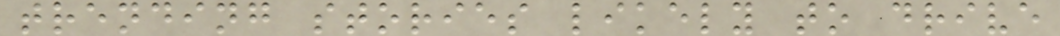trending stories likely to drive
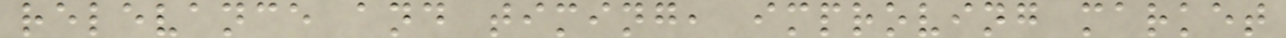relevance and timing, improving market
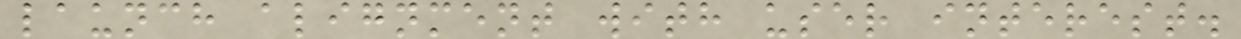launch alignment with user interest.
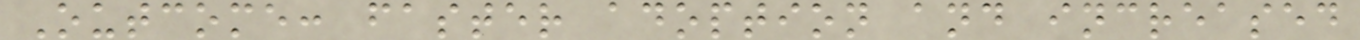Outcome: faster adoption and increased
